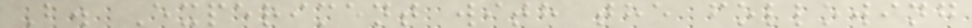B. Experiment with the following
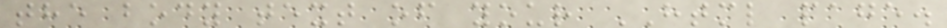the body text of your HTML page.
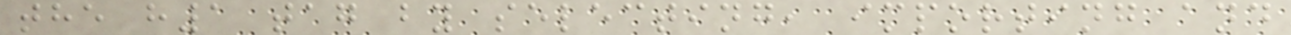the h1 tag by selecting, importing and
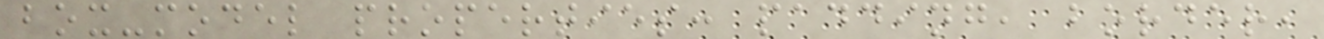box-model properties: padding, border,
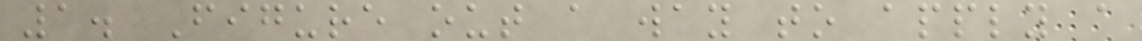1. Figure out a way to apply a
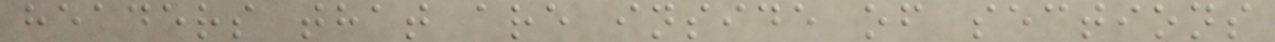headers that are inside of sections
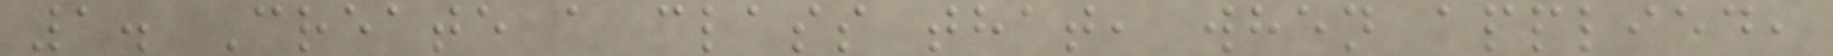1. Create a class that, when applied,
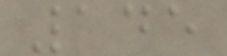145
